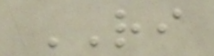RI
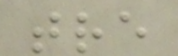tre
